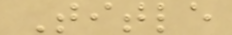Title
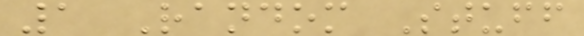1 Random Stuff
